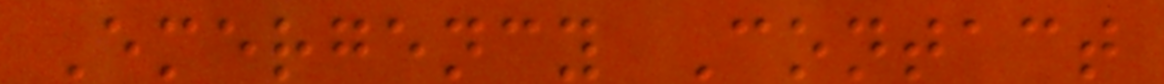Emergency Contact
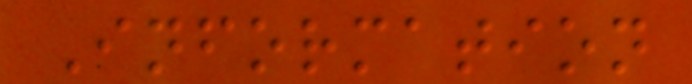Information
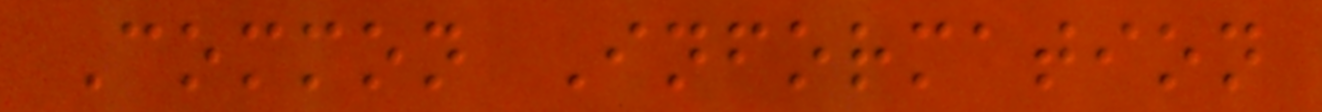Common Information
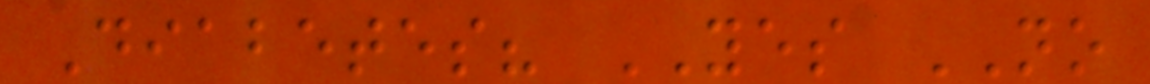Diabetes? YES NO
